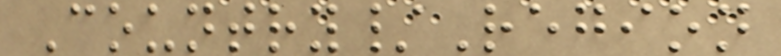Country/Region
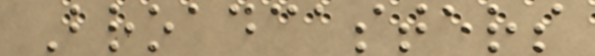Broadcasters
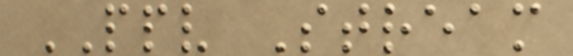PPV Stream
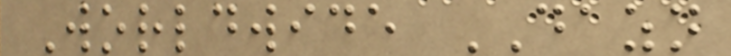Worldwide DAZN
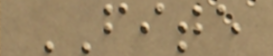FITE
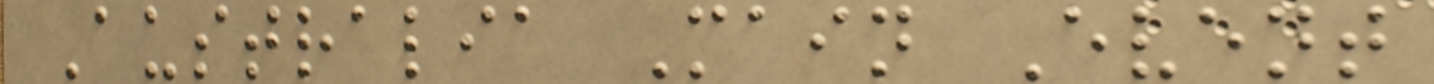Australia Main Event
